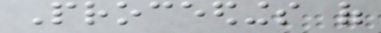Proceedings of
